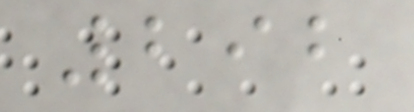292
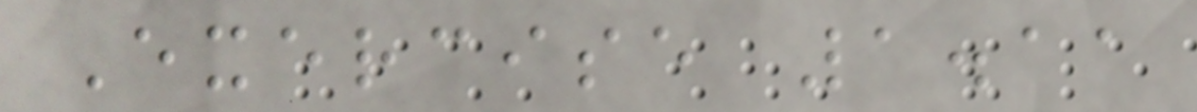Exercise 1.11
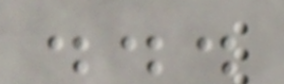...
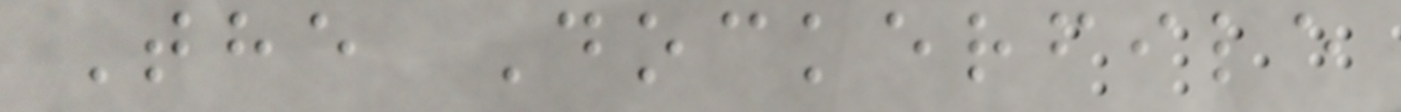The Dockerfile
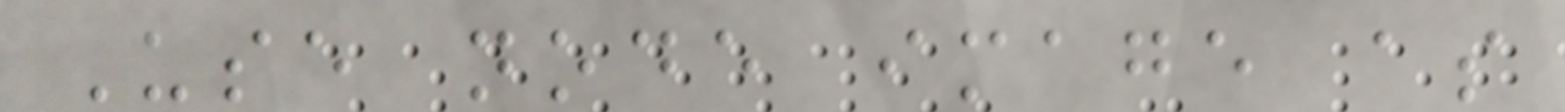Use node image as
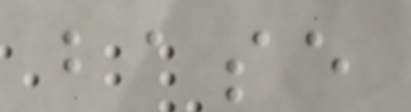base
